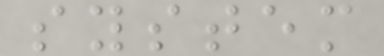system
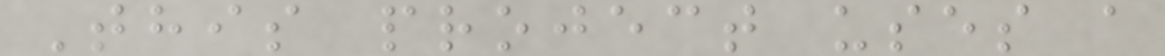This project uses a
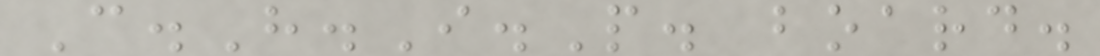C.H.I.P. board.
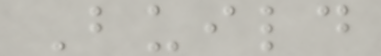Build
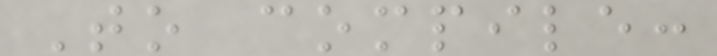To compile:
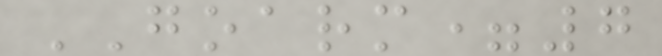GOARM=7
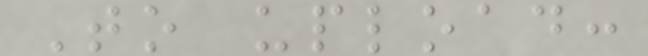To upload:
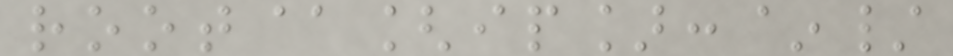root@[ip]:~/
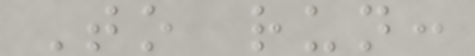To run:
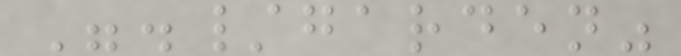"./garden"
